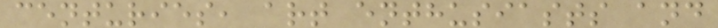centuries, art enthusiasts and
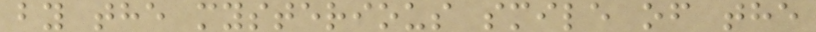by the mysterious smile of the
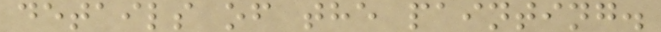details of the painting.
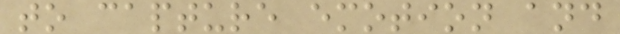to capture emotion and
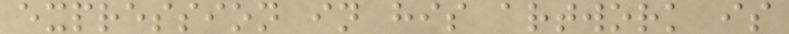expression in his artwork is
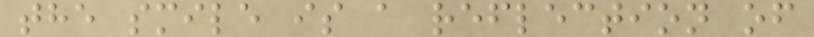the smile is a reflection of
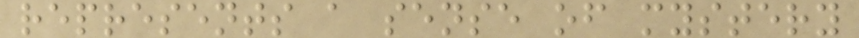represents a sense of mystery
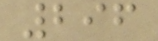296
